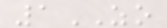1ZO
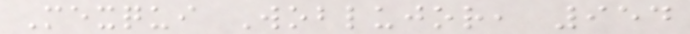Mexqui Woblujor, 954
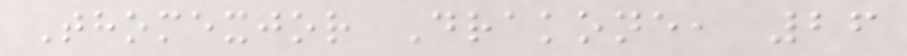Thomexjor Drakone, 26
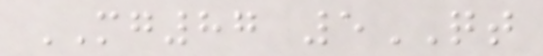MG87 5QT
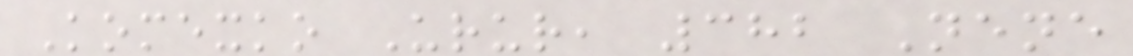Komexko Urur, 382 Nene
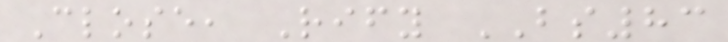Close, Rify BS83
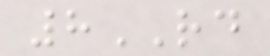8RD
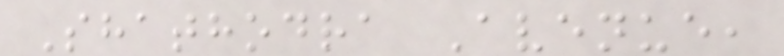Shathodra Avenue,
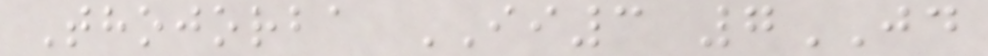Thojorba II3 7JD
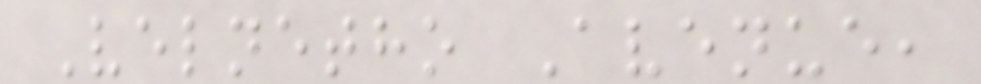Velnetho Avenue,
